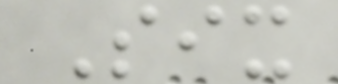Six
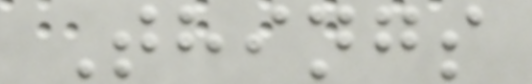Things
